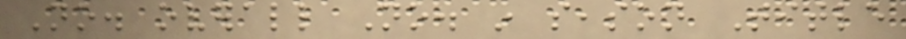No. overall No. in season Title
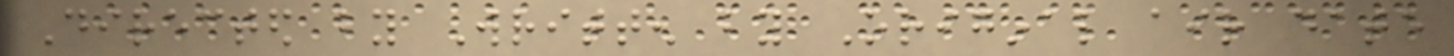Directed by Written by Original air date
